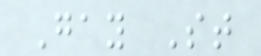Gay St
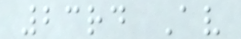23rd Av
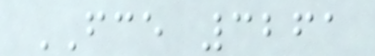FCE 3261
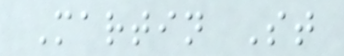Martin St
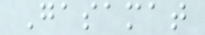Gasamat
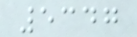5347
